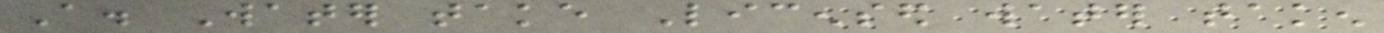A. Water take Licensed water taken
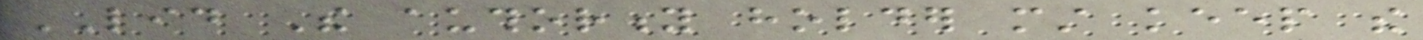LID The authority holder must keep the
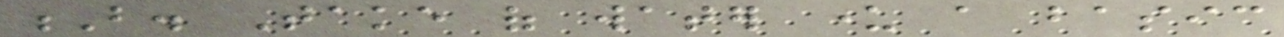B. Take of water under a basic
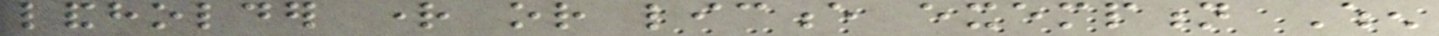landholder right or licence exemption When
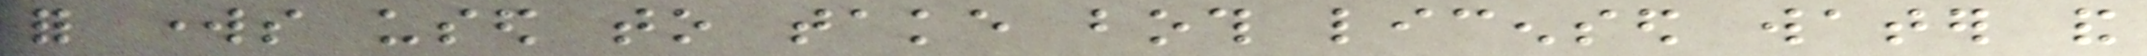for works used to take both licensed water and
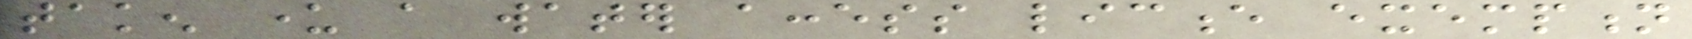taken under a water access licence exemption
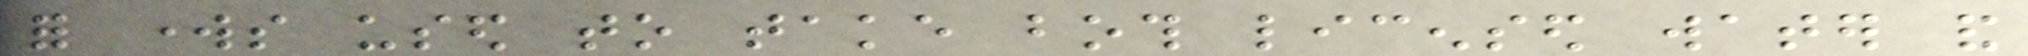for works used to take both licensed water and
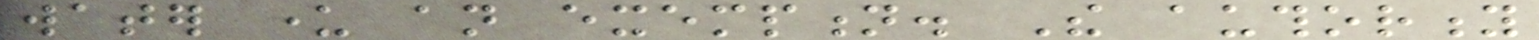water under an exemption. The authority
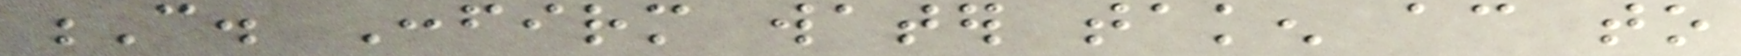C. Confirm water taken according to
